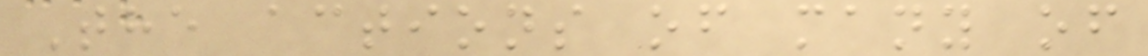The actions of many of
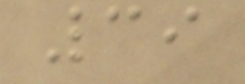39
